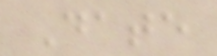Date
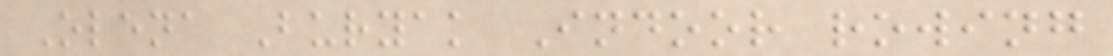Olena Buryak Indoor rowing
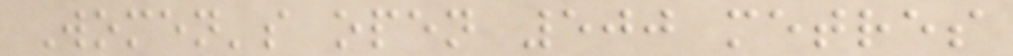Women's open 500 metres
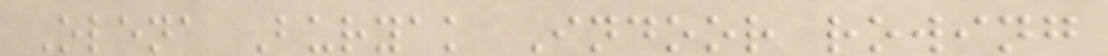Olena Buryak Indoor rowing
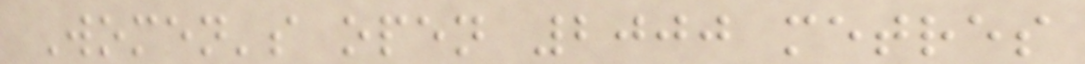Women's open 2000 metres
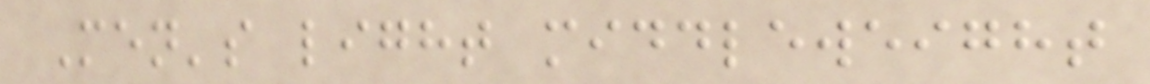Men's light middleweight
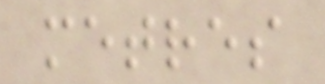metres
